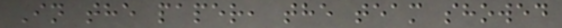In the paper, the team showed
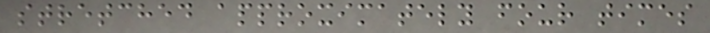stretched approximately four times
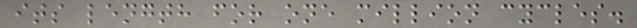its length for one million cycles.
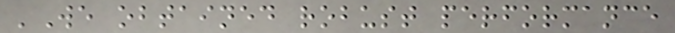'We obtained robust performance
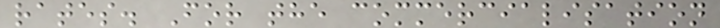rates. For the commercialisation
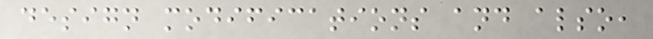design modifications and also,
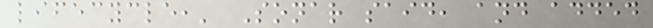lifecycle,' Sonar said, and added
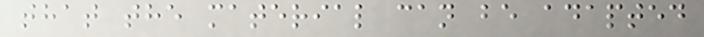that the material can be adapted
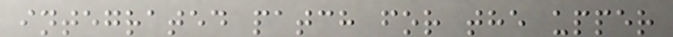integrated patch for the upper
